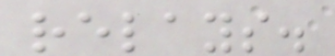relays.
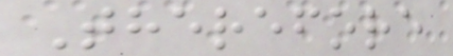Therefore
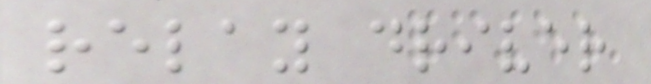relay driver
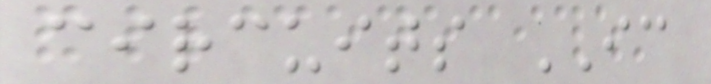circuits IC
